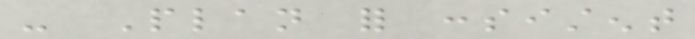- Plan for consistent
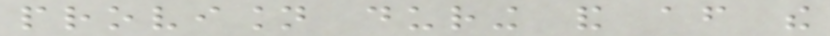provision during and after the
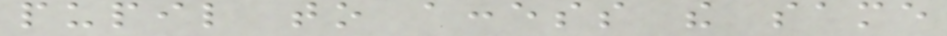pupil to access the same
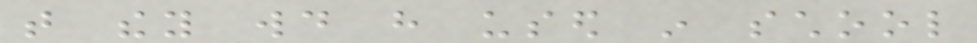that they would have used in school
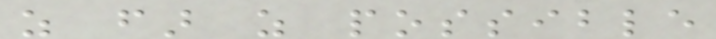as far as possible
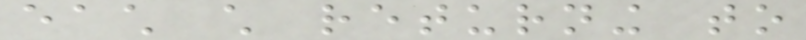each child returning to
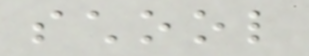school
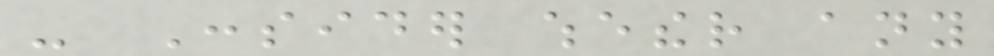- Consider whether any
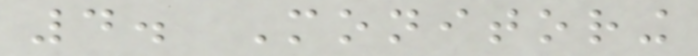4. Monitoring
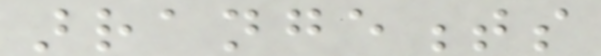arrangements
